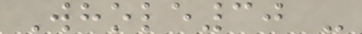Whole30 -
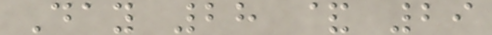Day 28 & 29
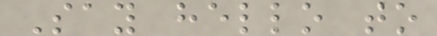Say hello to
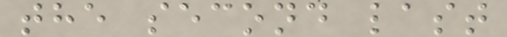the second last
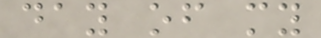day of my
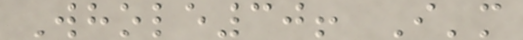Whole30! I'm
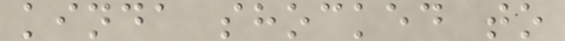kinda shocked to
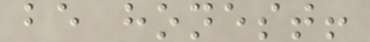be honest!
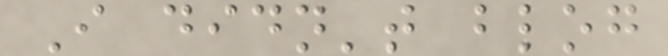I didn't blog
